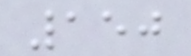150
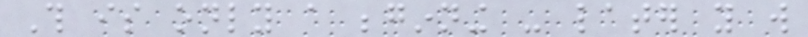This is only a beginning - later you will
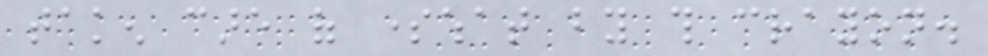taken care of somewhat by this crayon.
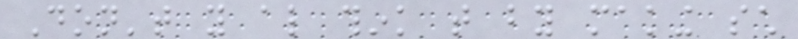Don't you also think that by making such
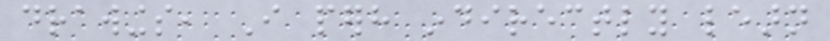drawings, I perhaps indirectly learn
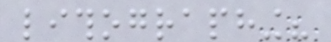lithographing?
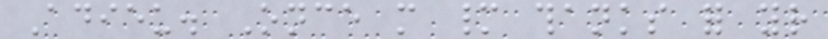Adieu. Once more many thanks for your
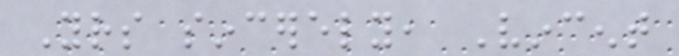Yours sincerely, Vincent
